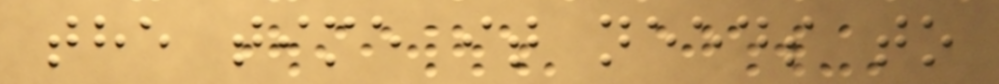the time it needs to
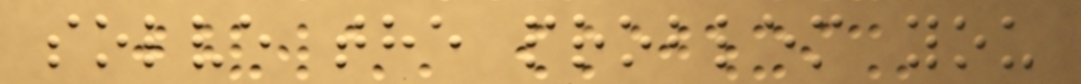solve the problem you
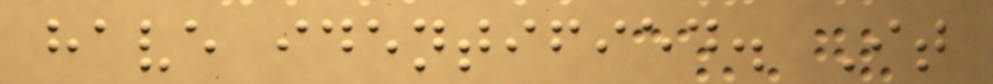have identified. It
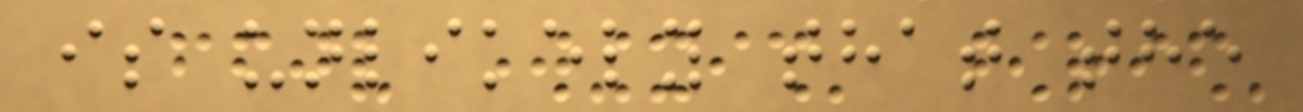is unlikely that the
